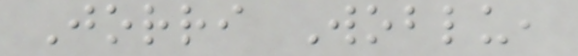Jorri Woblu,
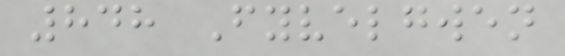848 Fyvelgwen
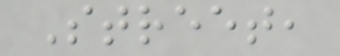Street,
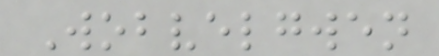Wobvelgwen
